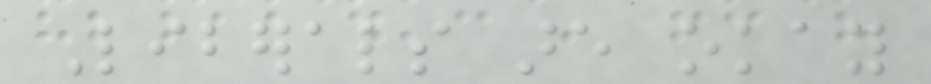Liberals are okay
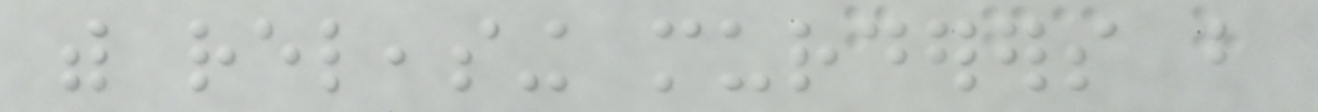with releasing murderers but
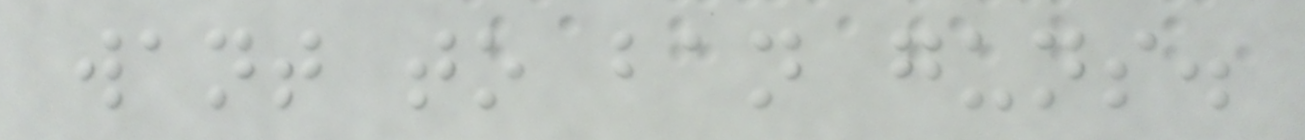want to ban guns.
